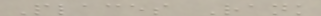Places Rank
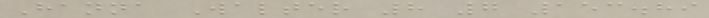Hanna Walter 8 7 153.89
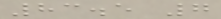83.5 7
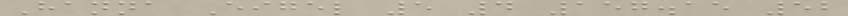Hanna Eigel 5 4 157.15 52
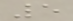5
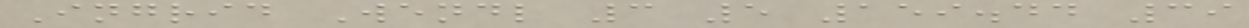Ingrid Wendl 3 5 159.44 39
